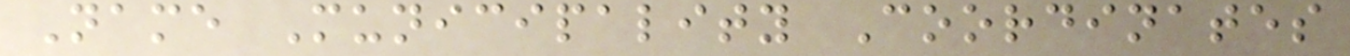Name Municipality Coordinates
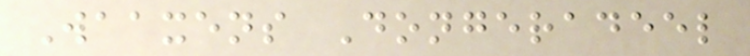Waaxens Dongeradeel
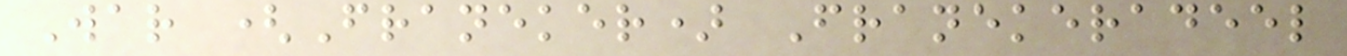War (Franeker) Franekeradeel
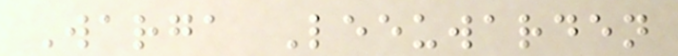Warga Leeuwarden
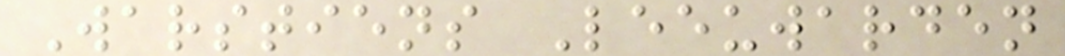Warstiens Leeuwarden
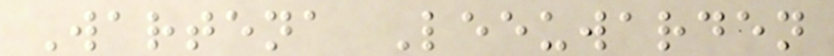Wartena Leeuwarden
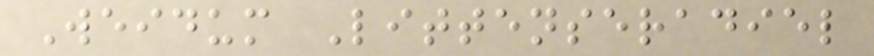Weidum Littenseradiel
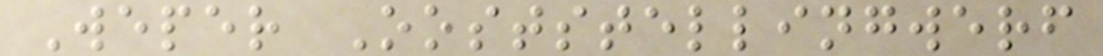Weper Ooststellingwerf
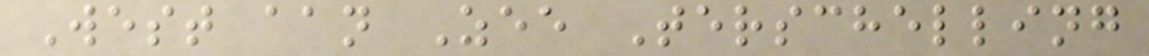West aan Zee Terschelling
